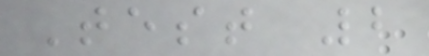Test 2
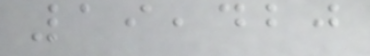19,420
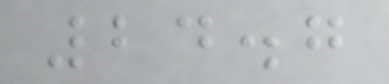24.7
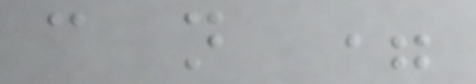c n =
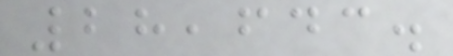28,643.
